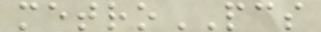metroPCS
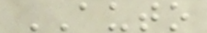AUTO
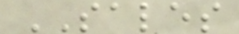SALES
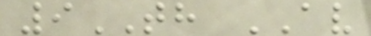9TH AV
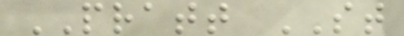PRATT ST
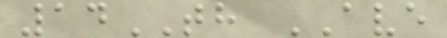14TH AVE
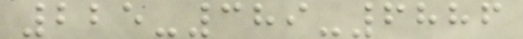225-389-6886
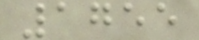1755
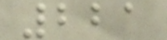221
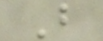B
